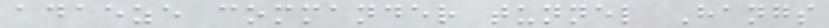adaeze commander tunnel Hangs
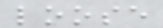loose
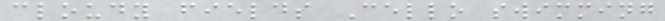cloudy fields Cello swimming
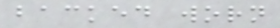backed worn
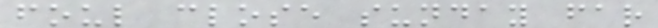foul close sunday far
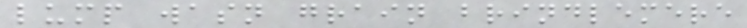lump wasn grain brindlemere
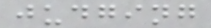judging
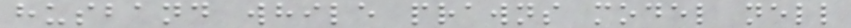husband while prawns model nell
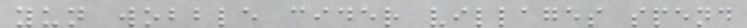yun wobble cider villages spend
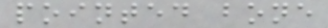pointed bone
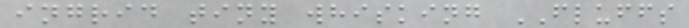ingrid tiny whisking FLUFFS
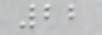22
